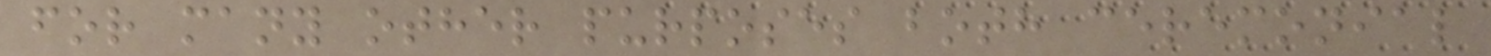for many other purposes both ceremonial
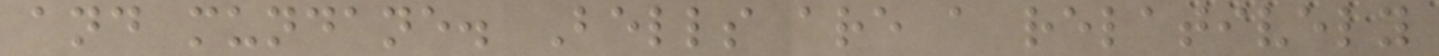and mundane. Bells are a relatively
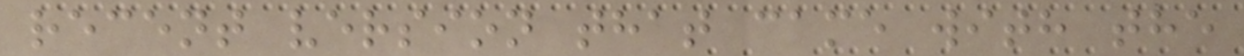recent version that came with the
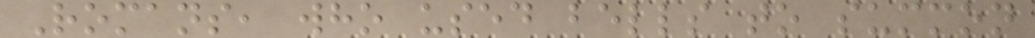Romans, who used bells to summon
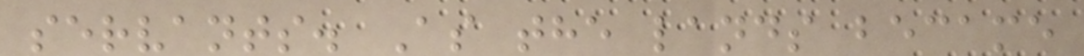servants. As the lands became
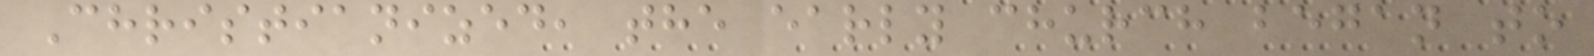Christianized, the early church began to
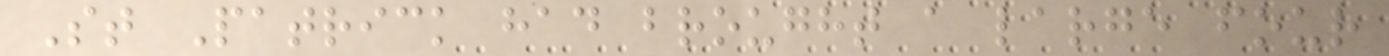St Patrick had brought a large four
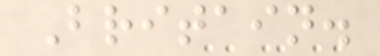Britain.
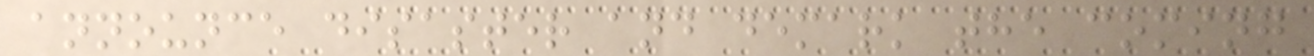announce disaster and demark the coming
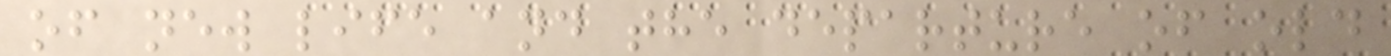of new life and the departure of old
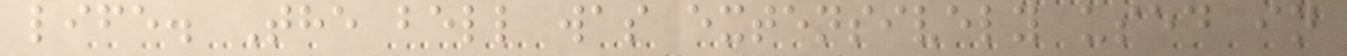life. The bell was extensively used in
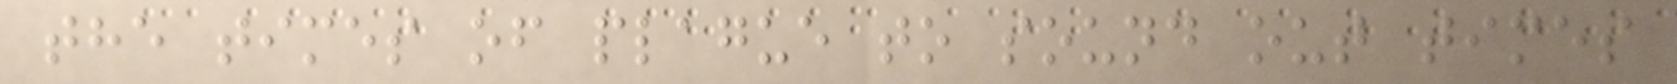the times of plague to sound out times
